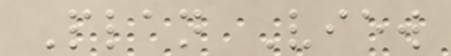Plan View
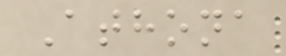Athona
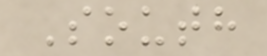South
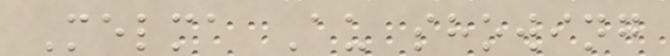Melma Au showing
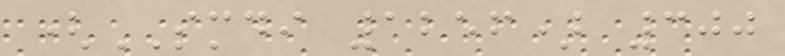(SMDI 1256) 300
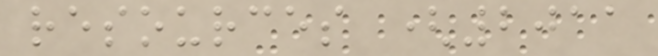resources (2011
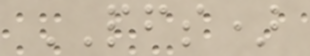PFS)
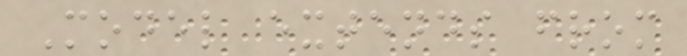Model extends from
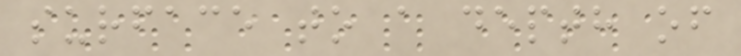surface to a depth of
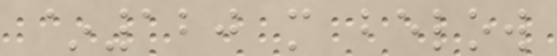~120 m below
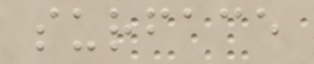surface
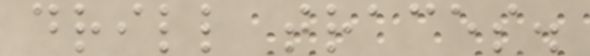drill traces.
